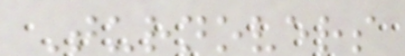Turnovers
